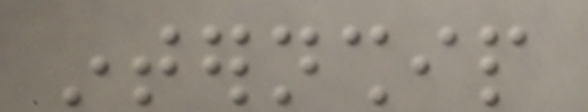internship
